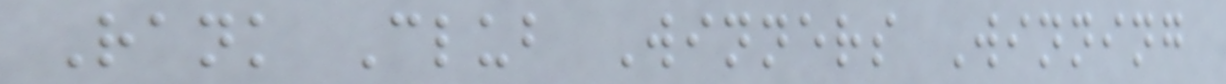Rank Club Winners Winning
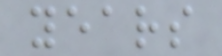years
